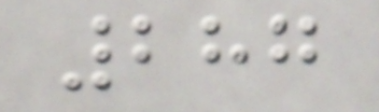287
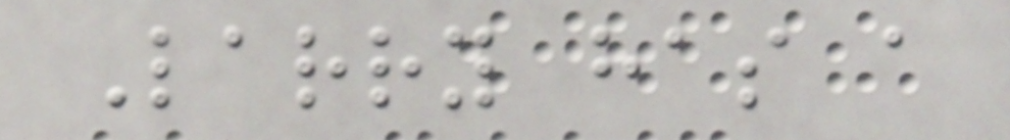Larry has a
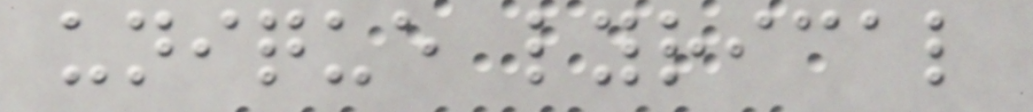unique lyrical
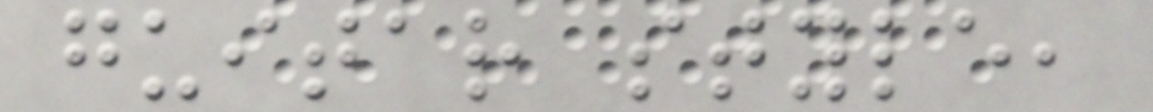guitar style,
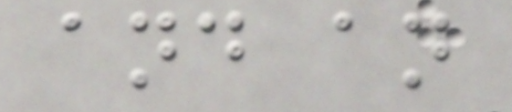and an
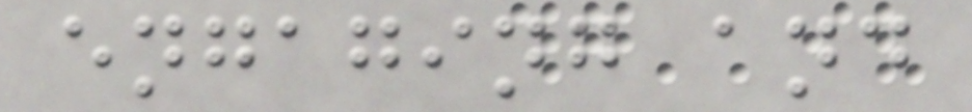engaging and
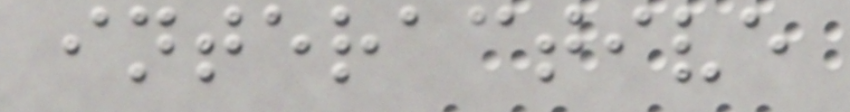interactive
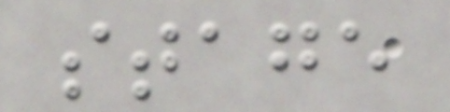stage
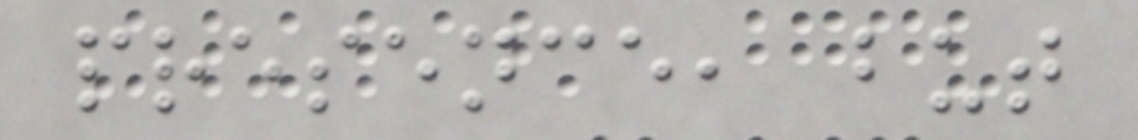presence, but
